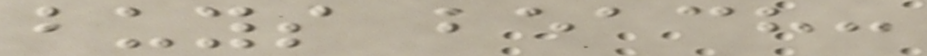buys beach:
